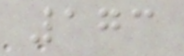173
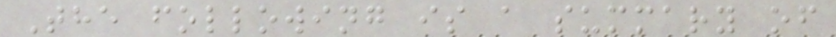The following is a summary of
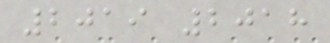2019 2018
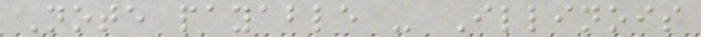Note payable - Illinois
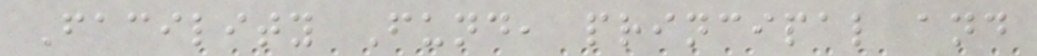Facility Fund, principal and
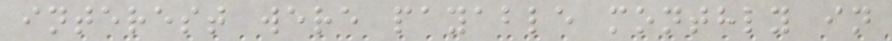interest were payable monthly in
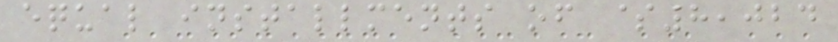equal installments of $8,024
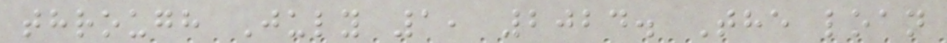through July 1, 2024. The loan
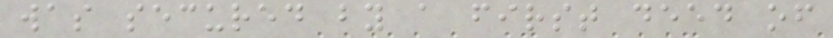was secured by a first deed of
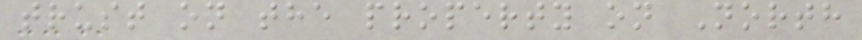trust on the property on North
